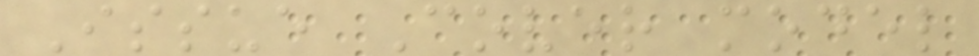Issue Cover model
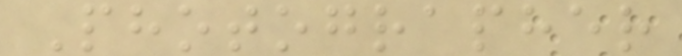Photographer
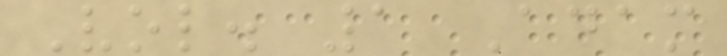Vol. 1 Adam
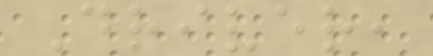Driver,
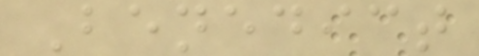Benedict
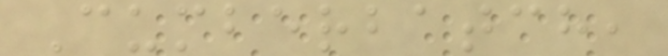Cumberbatch,
